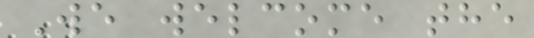We welcome the
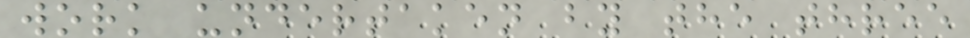work undertaken by the three
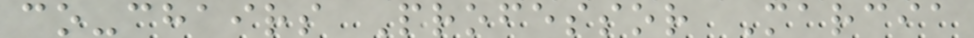co-chairs Professor Marcia
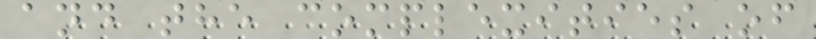and the complexities of
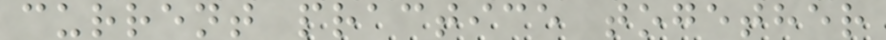current practice together
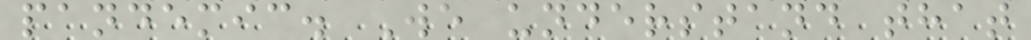pandemic. We understand that
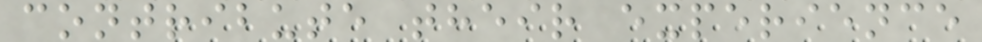contribute their experience
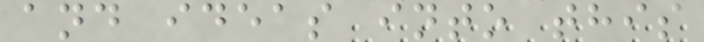and ideas into this
